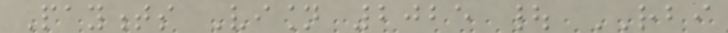Payments Vision 2025 | RBI
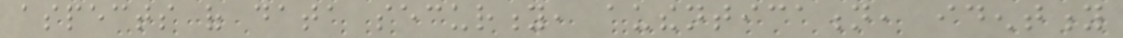aspects of data security, authentication, identity
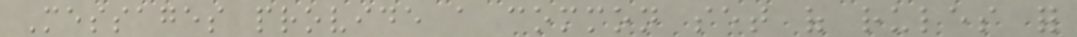Messages provide a common set of rules for
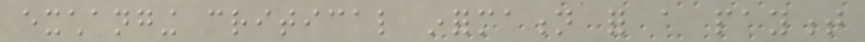exchanging critical information for a payment
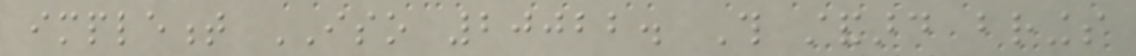implement ISO 20022. This standard brings
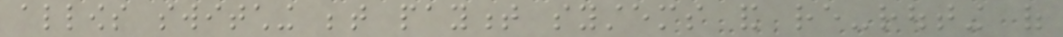allows switching between payment systems and re-routing of
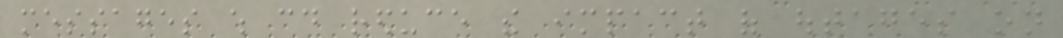messages which could reduce the impact of outages on
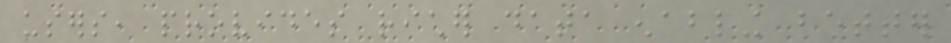users, provides richer data enabling better
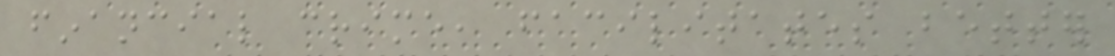financial crime, facilitates better
